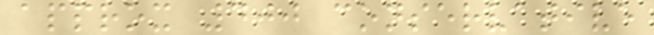approx 400 conservative
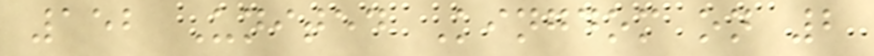152 United Kingdom on 2
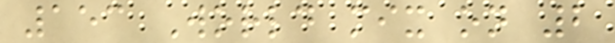153 World mix on 2
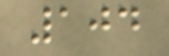104
